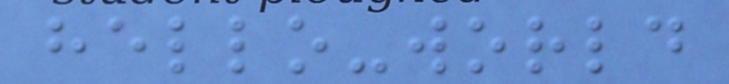hello-world
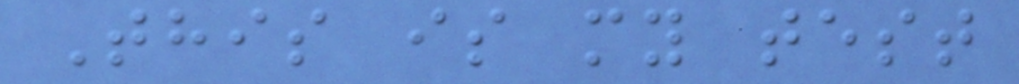This is my test
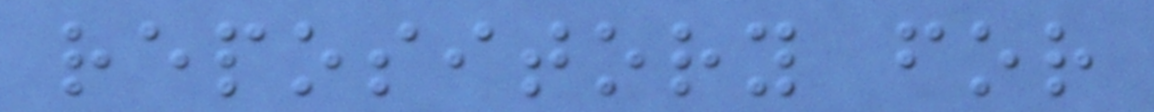repository for
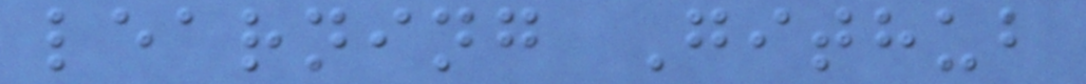learning Github
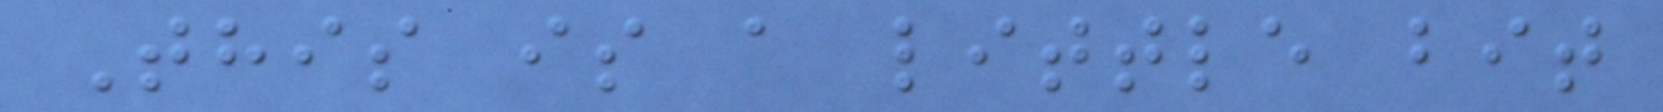This is a little bit
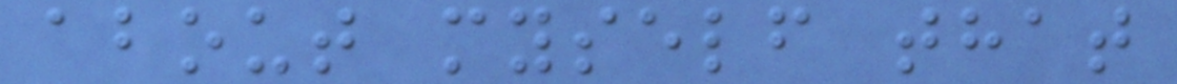about myself that
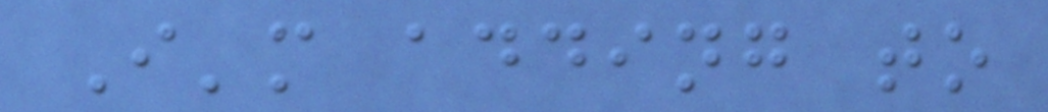I'm adding to
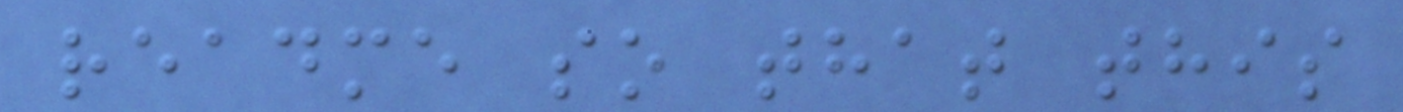readme so that this
